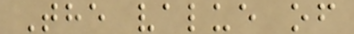The value of
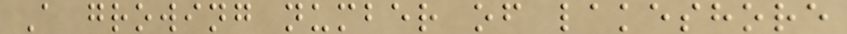A growing number of lakeshore
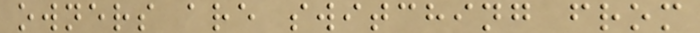owners are switching from
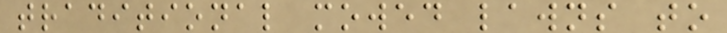traditional mowed lawns to
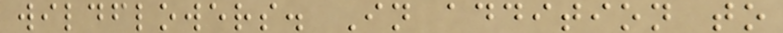wildflowers. In addition to
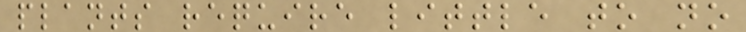plants require little to no
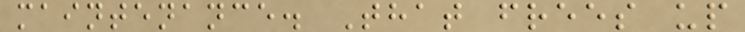maintenance. That frees up
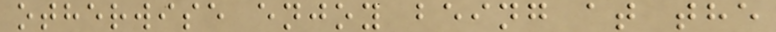otherwise enjoy being at the
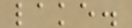lake.
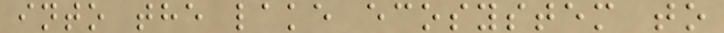into the lake ecosystem to
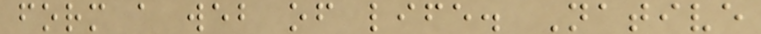form a web of life. Native
